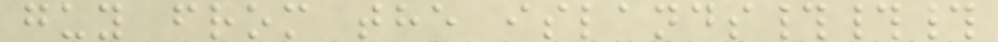guy from the islands###
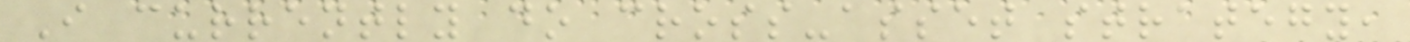I currently do cross-asset strategy,
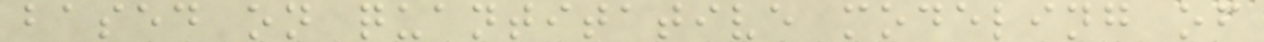based on quantitative modeling of
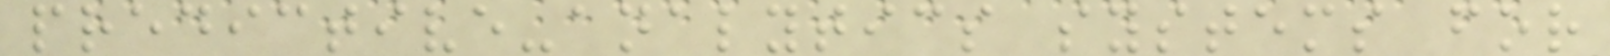predictive-analytics systems for
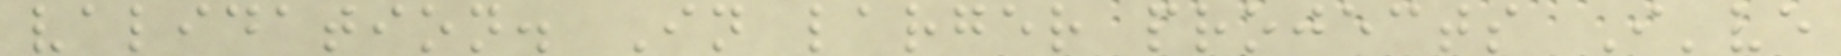validation. In larger projects I've
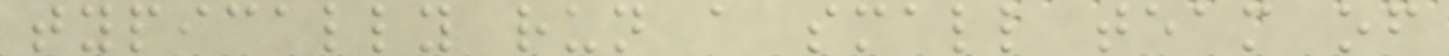typically run a small team of
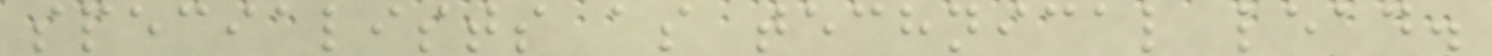specialists as technical lead.
